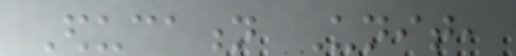Education Unit,
